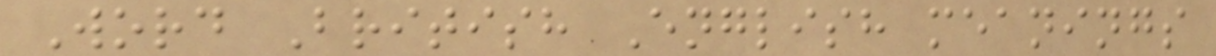Word British English meanings
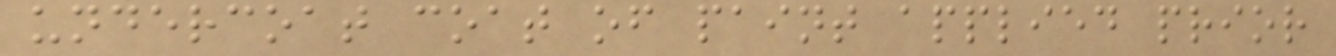undercoat coat of paint applied prior
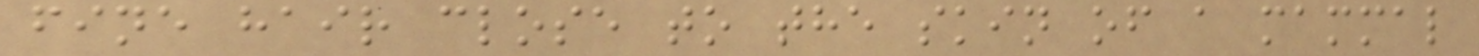fine hair close to the skin of a mammal
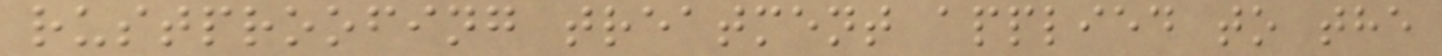rustproofing treatment applied to the
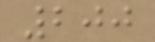200
